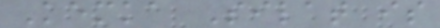Kemka Silat is
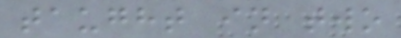taught in two
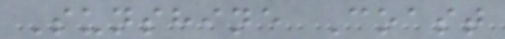Sunshine Coast
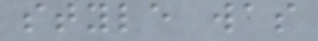style was
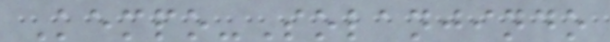Kempo-Solanjindo
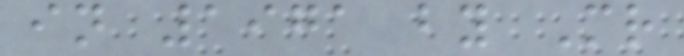in 1971 by Mr
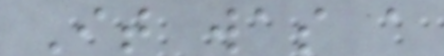It was a
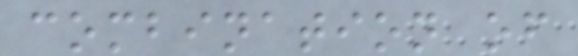combination of
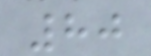80
